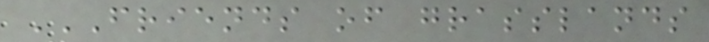FRIENDS OF GRASSLANDS
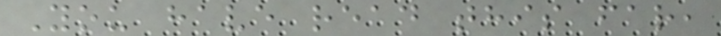You have read this far,
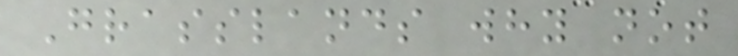Grasslands why not
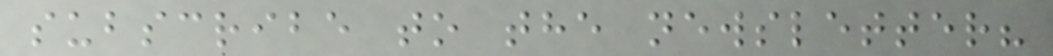subscribe to the newsletter?
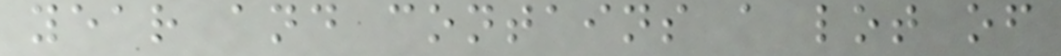year and contains a lot of
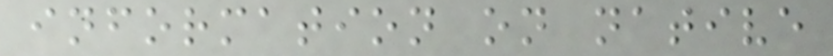information on native
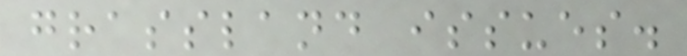grassland issues.
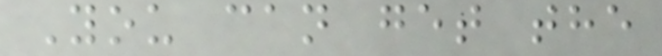You can get the
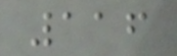116
